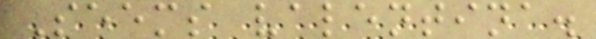Seems valentina.
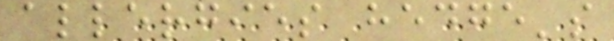allergies hedge's
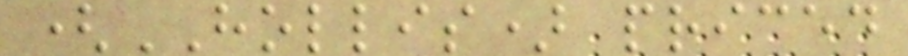(HOLLIS) priced
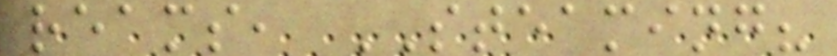reams, STEAMING?
